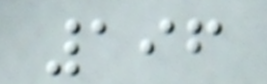196
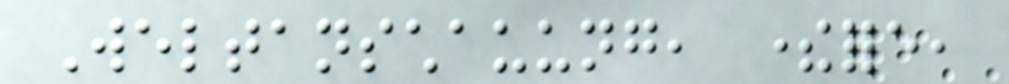Weltanschauung, therefore,
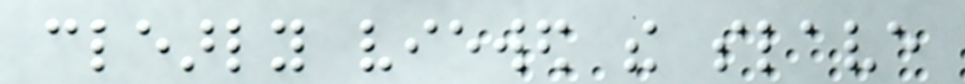clearly viewed the slave
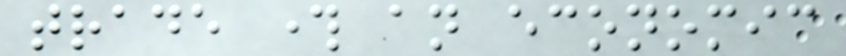trade through an economic
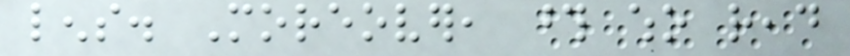lens. Moreover, those who read
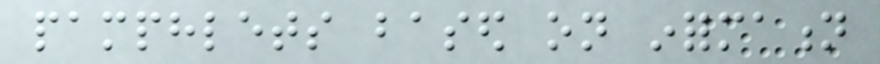pamphlets based on information
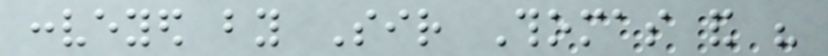conveyed by Sir Thomas and his
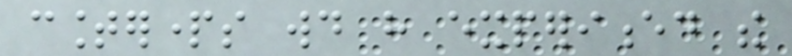counterparts would have experienced the
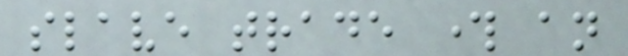slave trade through an
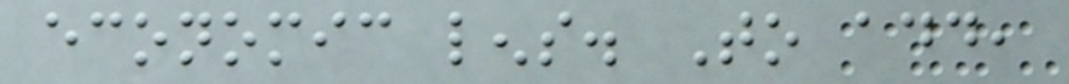economic lens. To add,
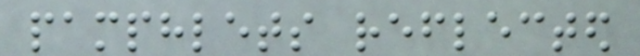pamphlets reflected
